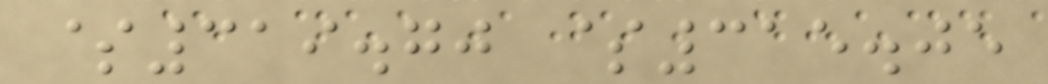$319.70 $315.05
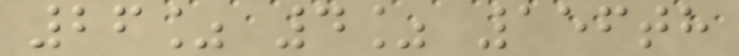26% 4% 156th
